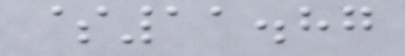$11.87
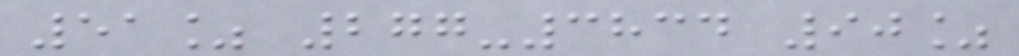51% 277-3834 90%
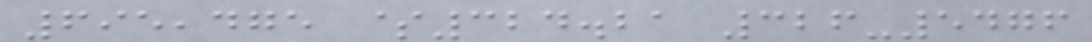695,475 $324.21 326-5476
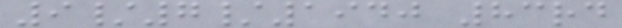9/7/1940 83rd
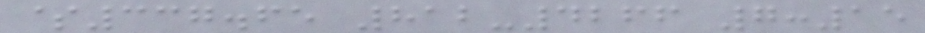$337.65 812-4266 7:15
